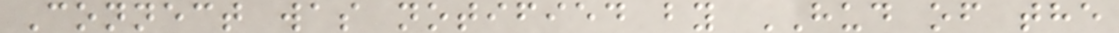Connect was notified by HUD of the
